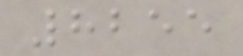8255
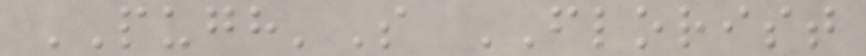PUGH'S FLORIST
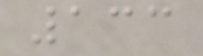133
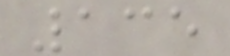135
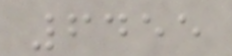6455
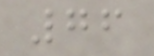76
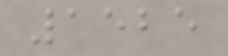1525
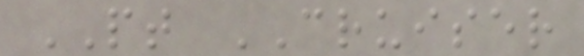PT CRUISER
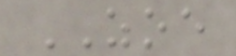ZOE
